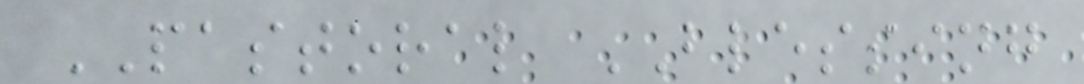PASTORAL BLESSING
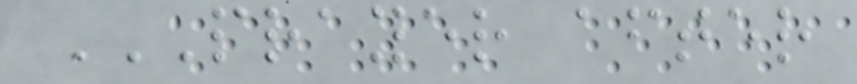PRAYER AFTER
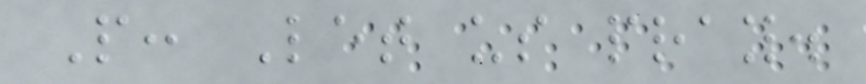P: Let us pray.
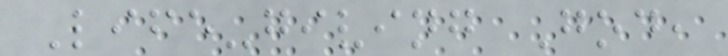Life-giving God,
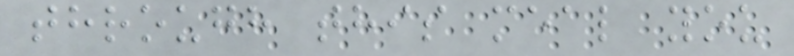through this meal you
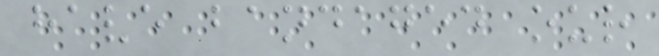have bandaged our
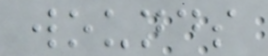wounds
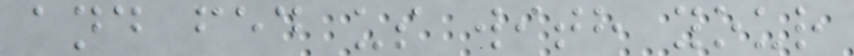and fed us with your
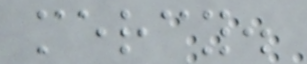mercy.
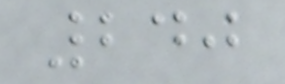240
